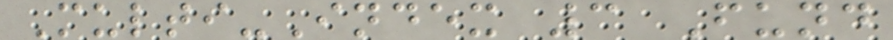Multi-Index 3 Fund
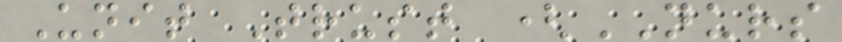Unit Trust (NURS
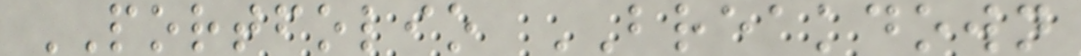PORTFOLIO BREAKDOWN
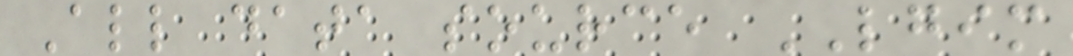All data source LGIM
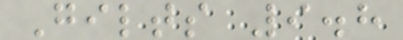Gilts 9.8
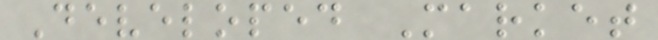Developed Market
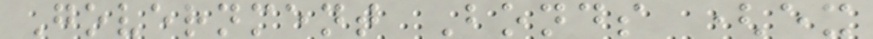Government Bonds (ex
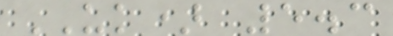UK) 5.3
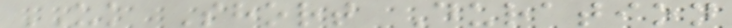UK Short Duration
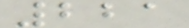221
